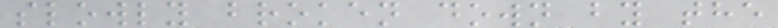slowly broken down by the
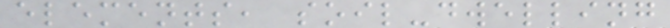elements, soil-dwelling
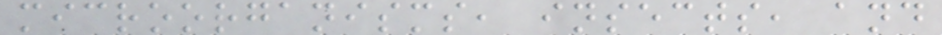microorganisms, insects, and
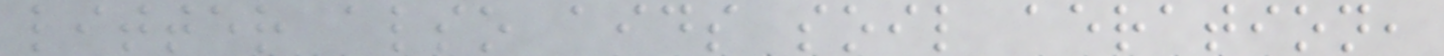litter also aids soil aeration,
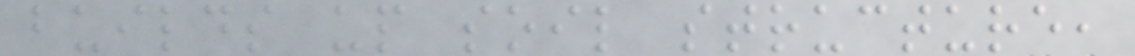builds up soil structure,
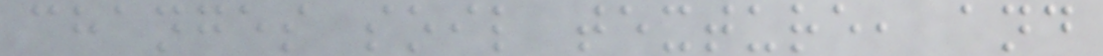changes soil texture, and
